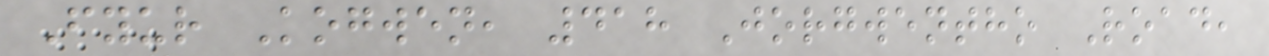Fyur Kogwen, 418 Jorgwentho Road,
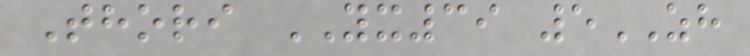Thori YX39 5ZH
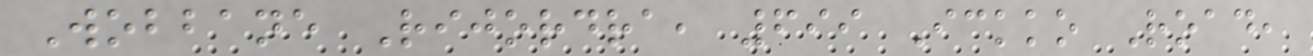Wobbane Rijordra, 699 Ickko Road,
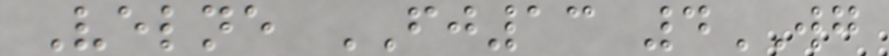Velne FJ13 4WG
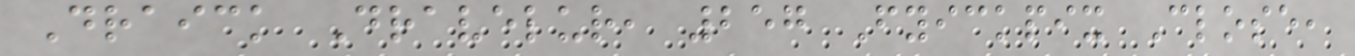Draick Dravelur, 257 Fyickpix Close,
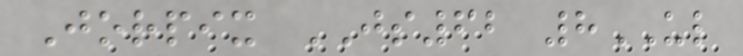Jorpix JS62 8UL
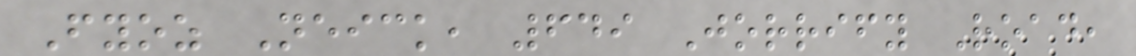Fyoz Neick, 649 Jorrify Road,
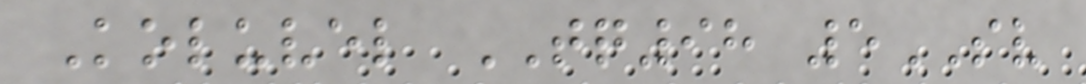Koluvel TQ98 5SV
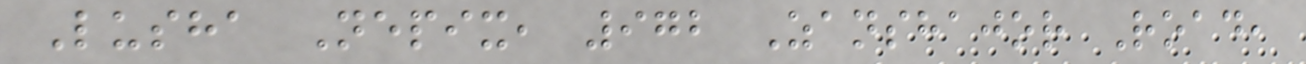Lusha Nepix, 972 Zanshajor Road,
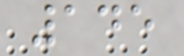145
